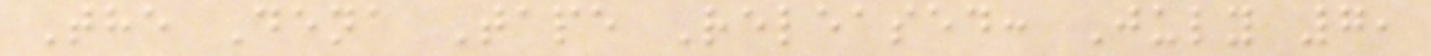The Dena Tape Released: July 7,
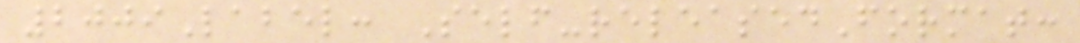2009Label: Self-releasedFormat:
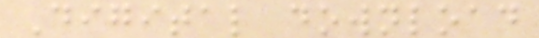Digital download
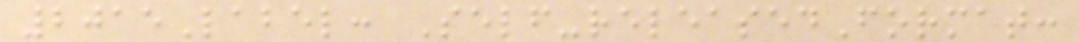2015Label: Self-releasedFormat:
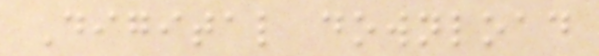Digital download
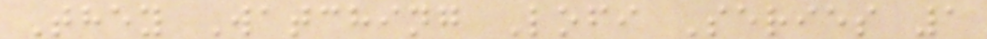They Watching Lofi Series 1
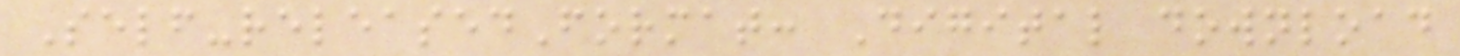Self-releasedFormat: Digital download
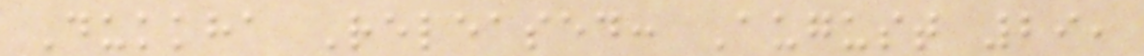Dukkha Released: August 29,
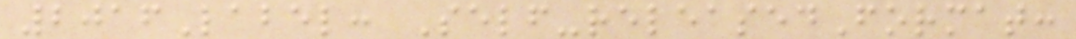2016Label: Self-releasedFormat:
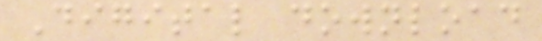Digital download
